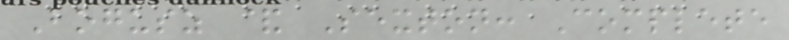Bogusz & Sexton: Complete
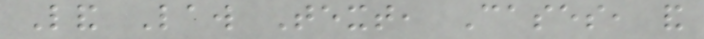Land Law Text, Cases, and
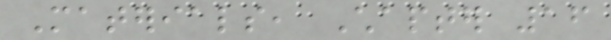Materials, Chapter 16
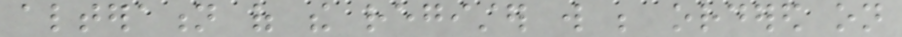alteration of the register will be ordered on
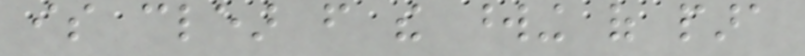is clear from the wording of para
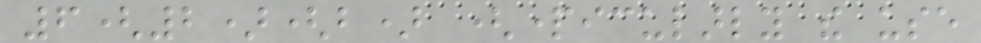6(2)(b) (particularly the use
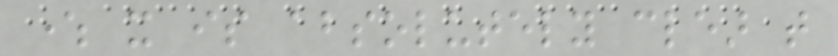where it is absolutely clear that
